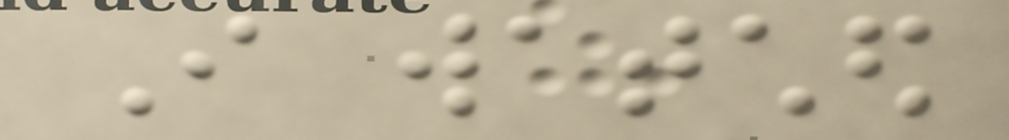I watched
